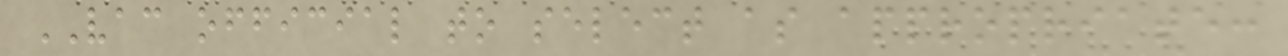VAC official to select as appropriate:
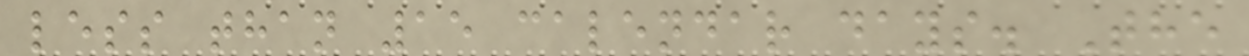less than 15 calendar days. The
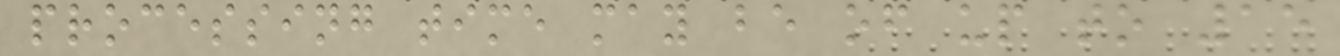processing time may be of up to 15
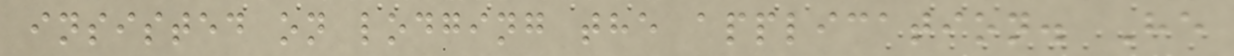insisted on lodging the application. He
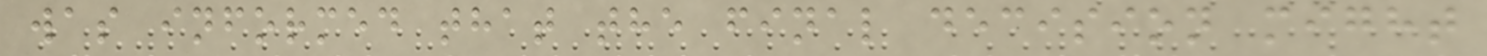was informed that the final decision might
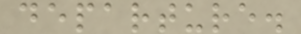departure.
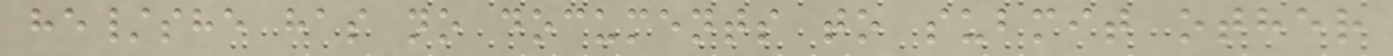he/she has no documents to submit other
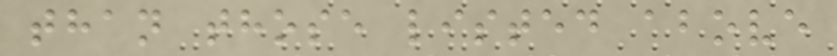than those listed above
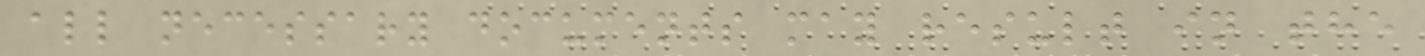all necessary documents may result in the
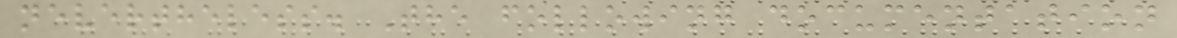nevertheless. The following documentation
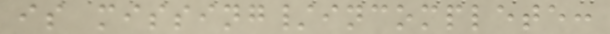is missing/incomplete:
